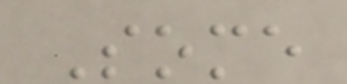Some
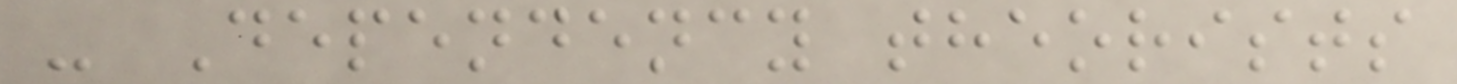- Dependency theorists
